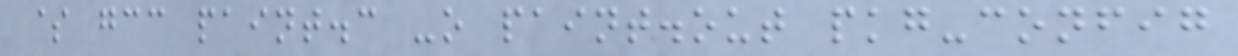$ gcc paint.c -o paint.out pkg-config
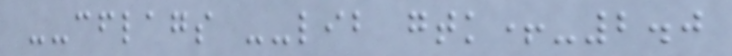--cflags --lib gtk+-2.0
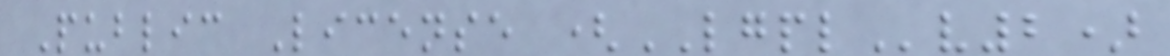Public License (LGPLv2)
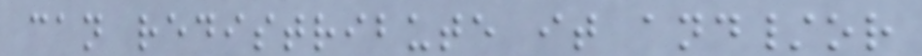can redistribute it and/or
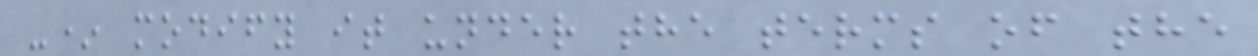-* modify it under the terms of the
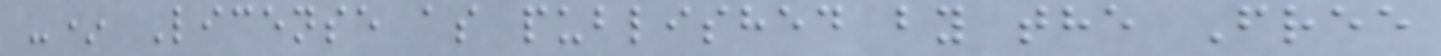-* License as published by the Free
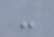-
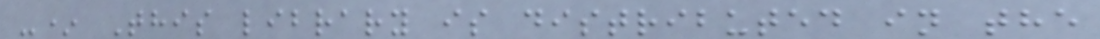-* This library is distributed in the
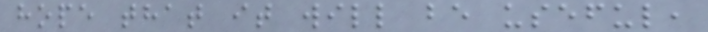hope that it will be useful,
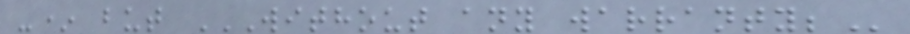-* but WITHOUT ANY WARRANTY;
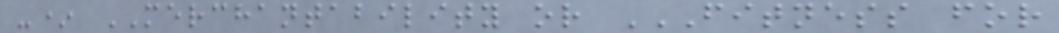-* MERCHANTABILITY or FITNESS FOR
